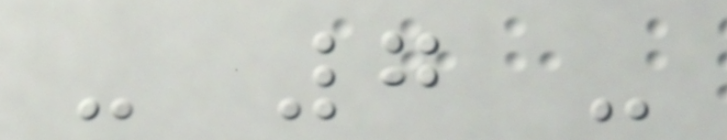- 7 -
